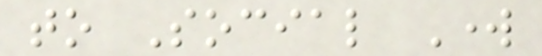to Social Work
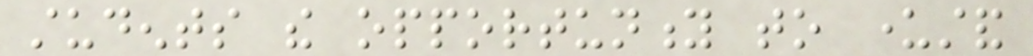students the opportunity to understand
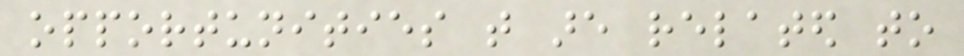opportunities that are related to
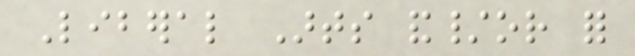Liberal Arts and/or for
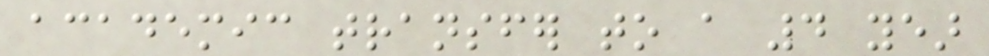academic transfer to a 4 year
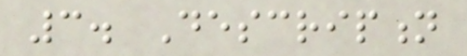3. Description
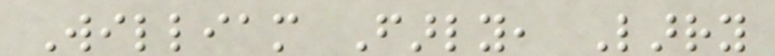William Farly, Larry
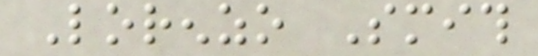Lorenzo Smith
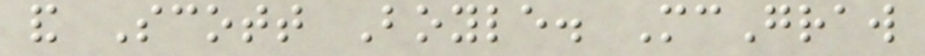and Scott Boyle. McGraw
